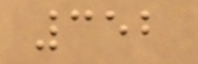352
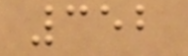352
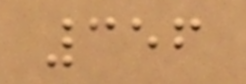356
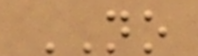NO
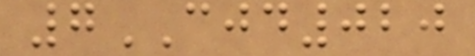7CJD020
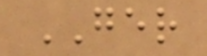GER
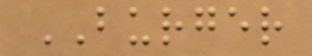BURGER
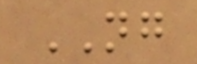NG
